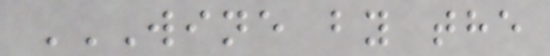WINE BY THE
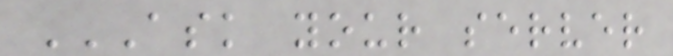ASK YOUR SERVER
